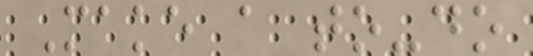Make a to-do
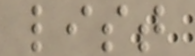list
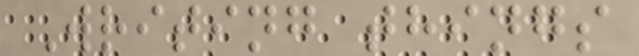Writing things
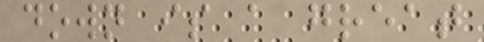down is a great
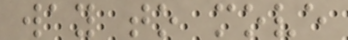way to move
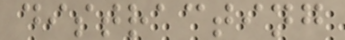distracting
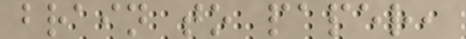brain to paper,
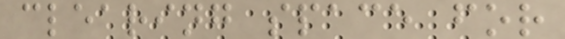clearing space for
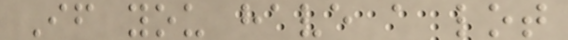If you have a lot
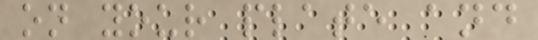on your plate and
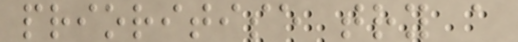prioritise try a
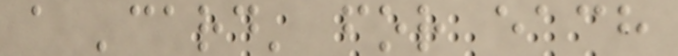a 'card' for each
